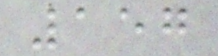157
